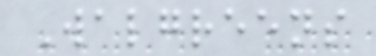Walgreens
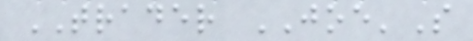TRADER JOE'S
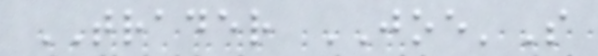TRADER JOE'S
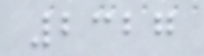2327
